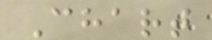Chart
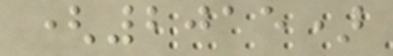(2015)
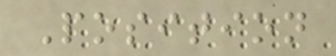Position
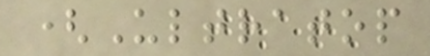(Ultratop
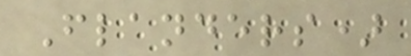Flanders)
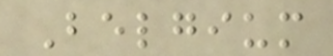Belgium
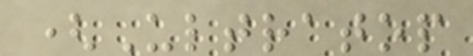(Ultratop
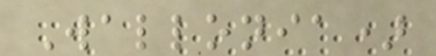Wallonia)
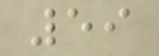59
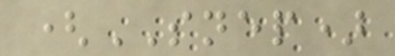(SNEP)
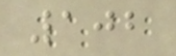102
